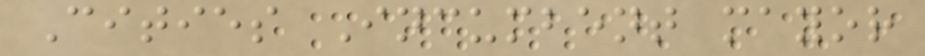Cities Incumbent mayor
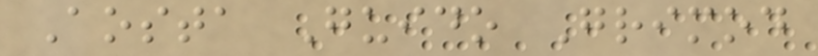Aosta Guido Grimod
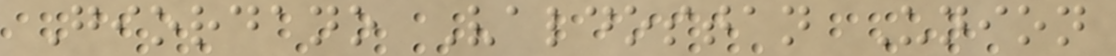Giordano Valdostan Union
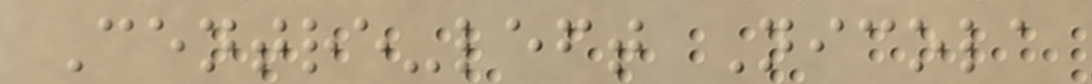Centre-left Nicola
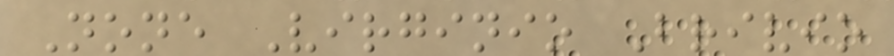None Virginio Brivio
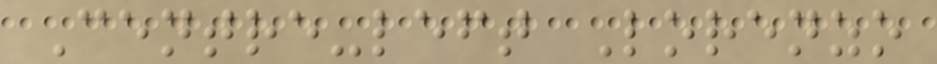Centre-left Lorenzo
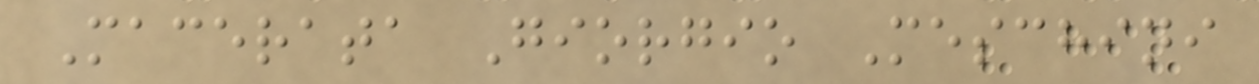Macerata Giorgio Meschini
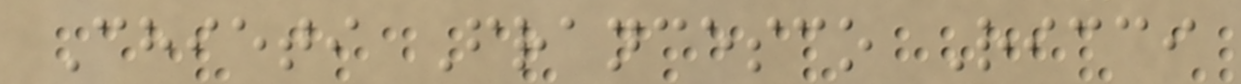Chieti Francesco Ricci
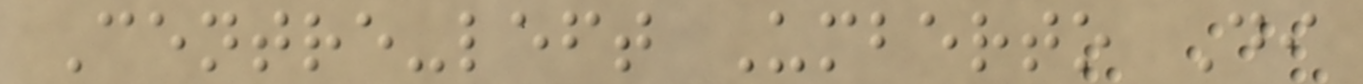Centre-left Umberto Di
